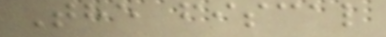The fiscal
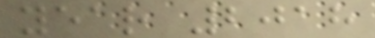year 2018
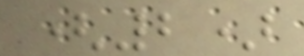(2)
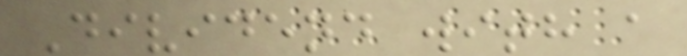Dividend with a
